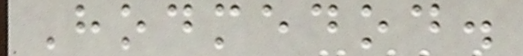Hodmedod.
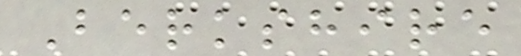Berkshire
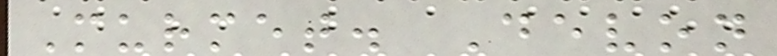Murmet. Devon
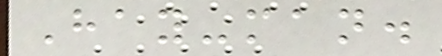Hay-man.
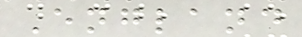England
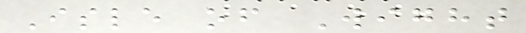Isle of Wight
